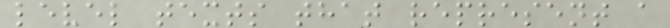level texts that represent a
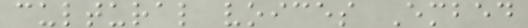cultural voices Embed
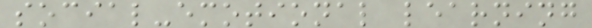social-emotional learning
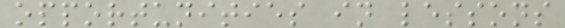opportunities in lessons
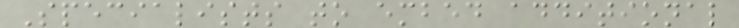Specialists to embed additional
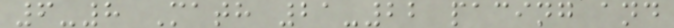6-8 Math 21-22 pacing and
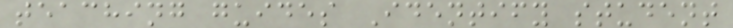teaching guides Identify student
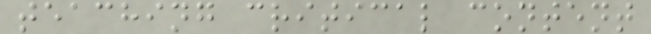teaching critical content
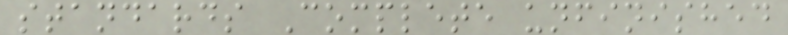standards Complete unfinished
